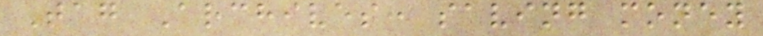Tag Archives: saving money
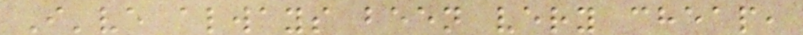I've always been very cheap,
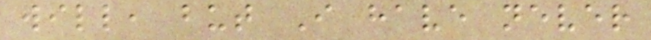will, but I have never
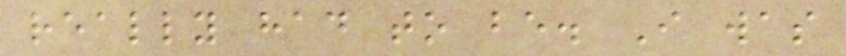really had to be. I was
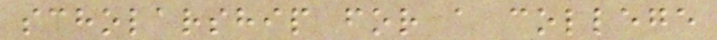scholarship for a college
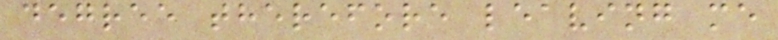degree therefore leaving me
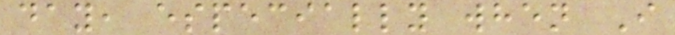day, especially when I
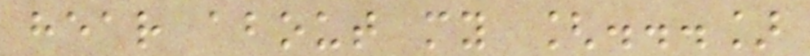hear about my [...]
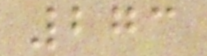273
